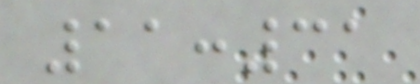11:31
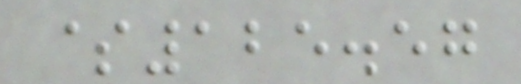$125.57
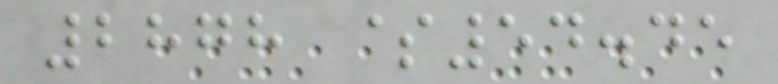2878 $54.45
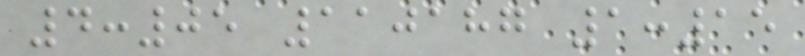4:05 110187 1:15
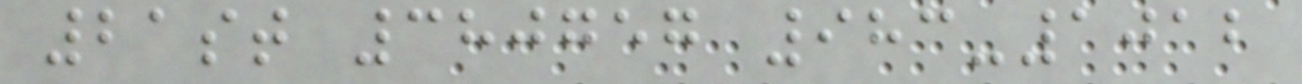21st 380757 983-1012
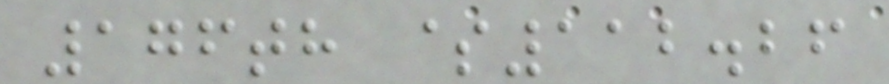176th $112.26
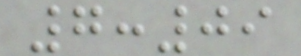7:09
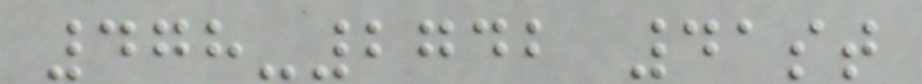478-2742 41st
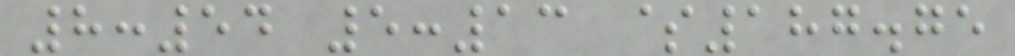8:54 5:13 $187.75
